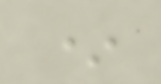*
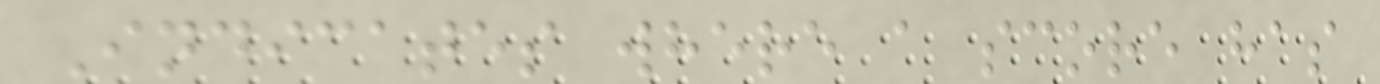Indicates where a score has
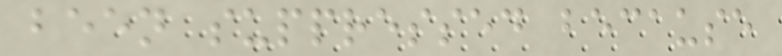been suppressed because
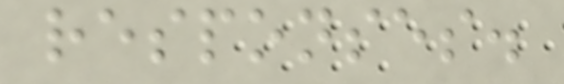responses.
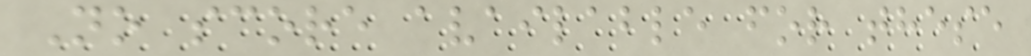No score available for these
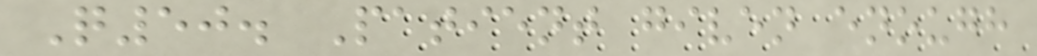Q50. Patient given enough
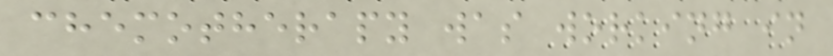chemotherapy was working in
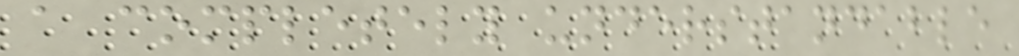a completely understandable
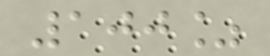100%
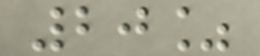20%
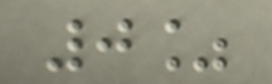0%
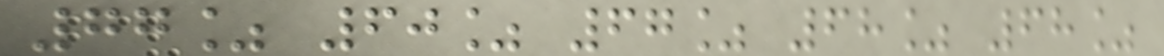77% 60% 67% 68% 68%
